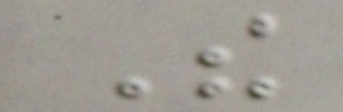The
